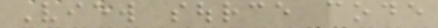View source code
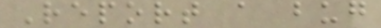Report a bug
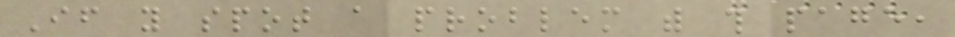If you spot a problem with this page,
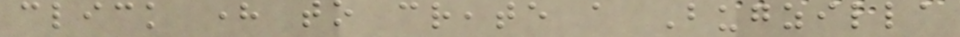click here to create a Bugzilla
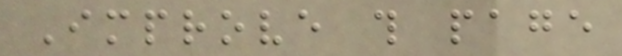Improve this page
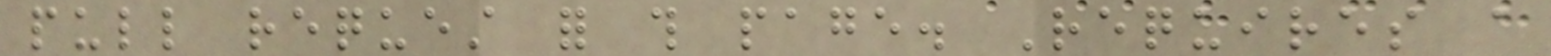pull request for this page. Requires a
